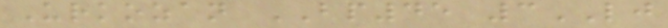Urkozan BP45 3LJ
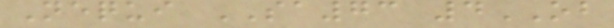Nequi SA73 4OB
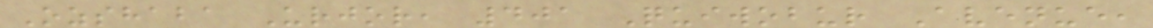Ozshaba Urjor, 401 Quiwobur Avenue,
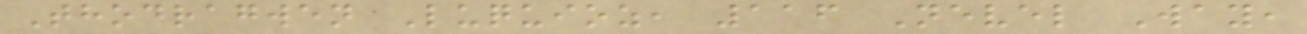Thodragwen Luquioz, 116 Nevel Way,
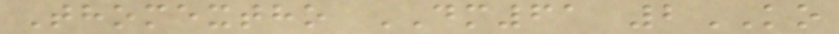Thomextho DM61 2KO
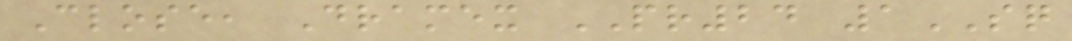Close, Dramex PR24 1SQ
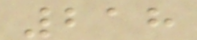218
